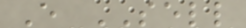E SELL
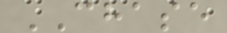CHASE
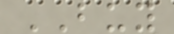BUY
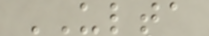ULTA
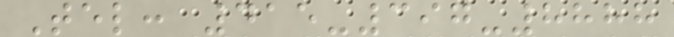Tel: 415-397-8888
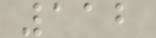112
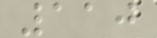110
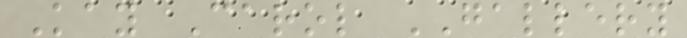Kay Carol GALLERY
